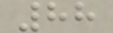88
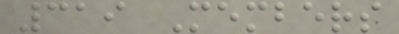319 Members
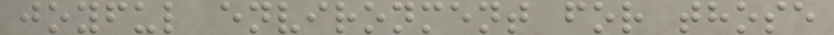joyful environment for those
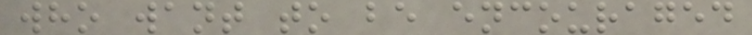who want to be encouraged
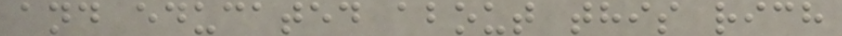and educated about this rich
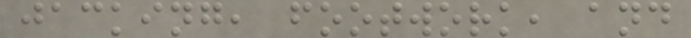jacking, footwork, and
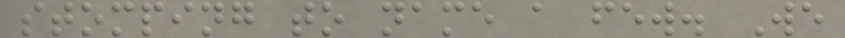stomping to name a few. We
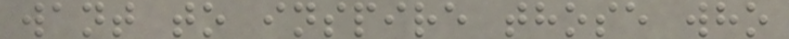want to inspire those who
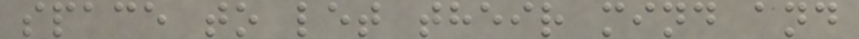space to let their mind and
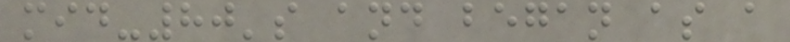mid-80's and began as a
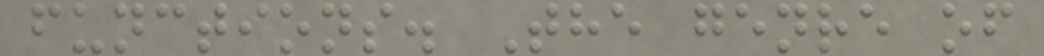functions. The genre of
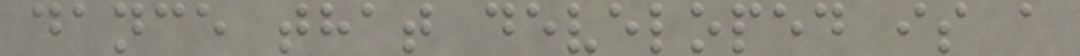dance that developed is a
